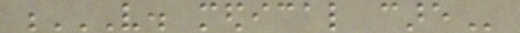V. MEDICAL CARE
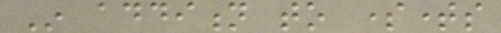In addition to sometimes
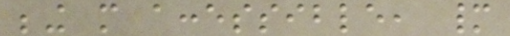being more accessible, many
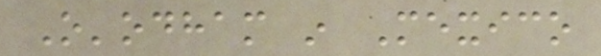O'odham in Mexico
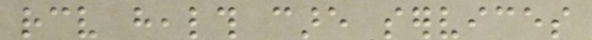receive health care services
